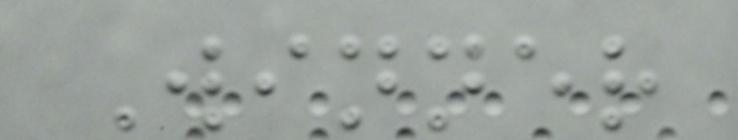Winner
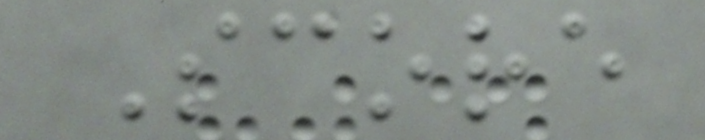Score
